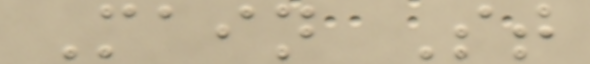Main St
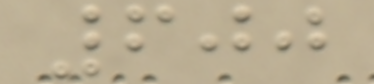600
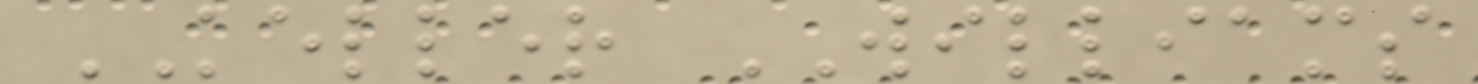KELLER WILLIAMS
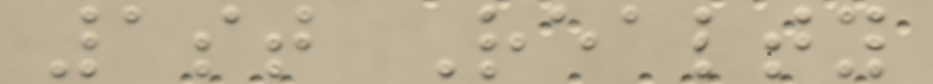1st Realty
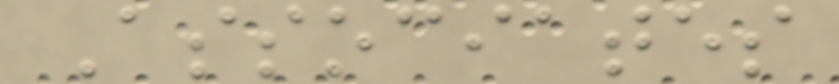Associates
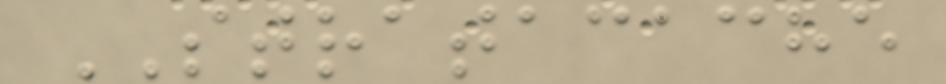STRATACACHE
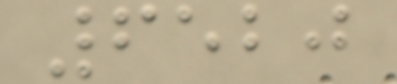6520
